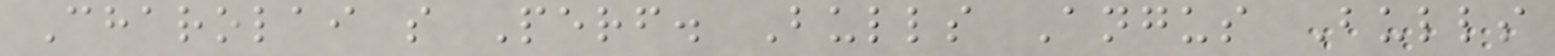Charolai s Perf. Bulls Angus Bulls
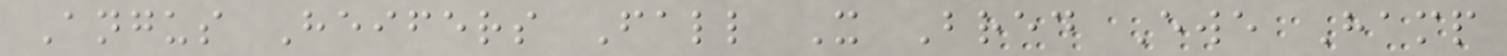Angus Heifers Fall X Bred Ewe Hamp
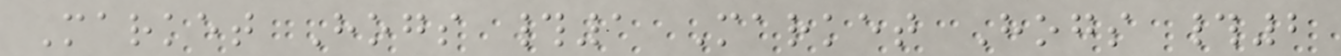Market Hogs #1 Market Hogs #2
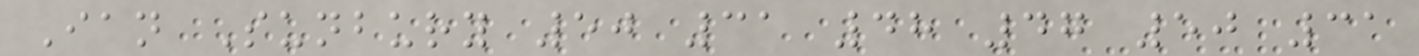Ian Sunbury 50 31 48 47 50 31
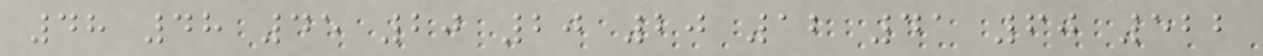48 48 45 20 20 20 12 41 60 522
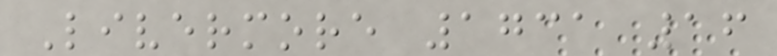Livermore 1731 16
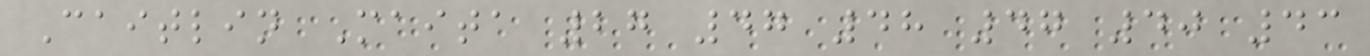Caitlin Maita 27 47 48 47 40 43
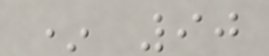* 90
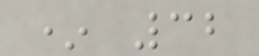* 32
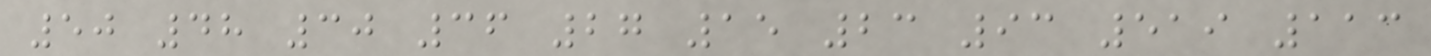50 48 30 36 27 15 23 93 519 113
